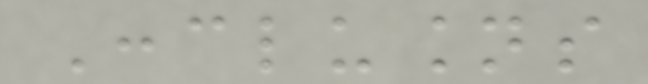Conclusions
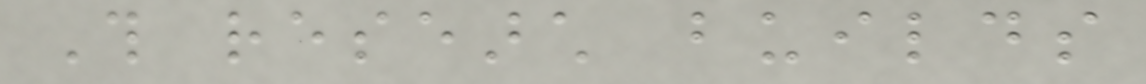This research builds
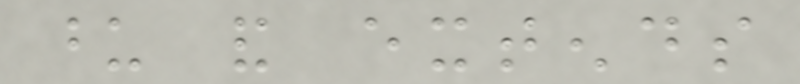upon and extends
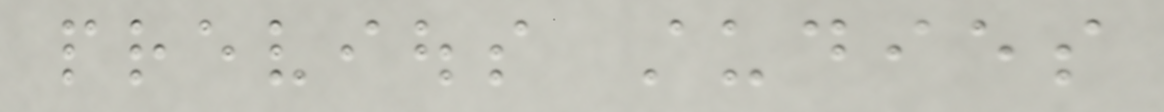previous studies
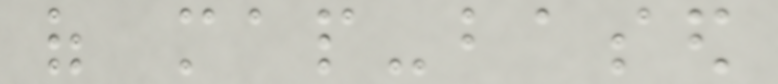of map-based
